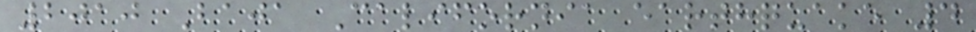2010 Baja California earthquake 4
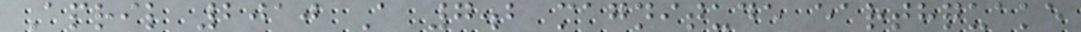April 2010 A 7.2 magnitude earthquake
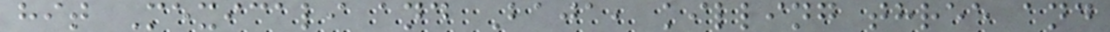hit Mexicali and Baja, killing three and
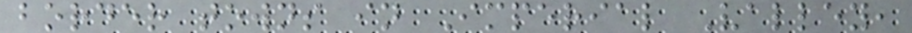border towns in Imperial Valley,
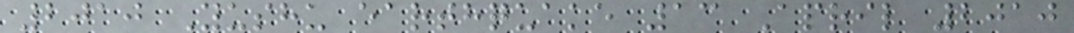2010 Yushu earthquake 13 April 2010
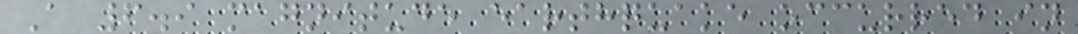A 6.9 magnitude earthquake occurred in
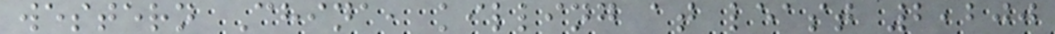western China, killing at least 2,200
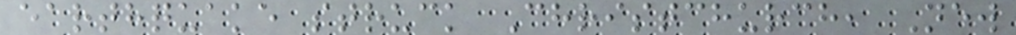earthquake struck Christchurch, New
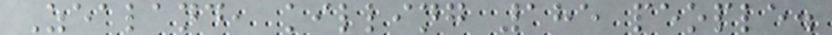Zealand, killing 185 people.
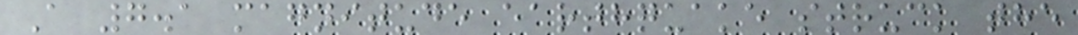A 7.1 magnitude earthquake struck the
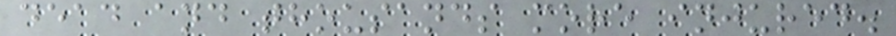dead and thousands more injured.
